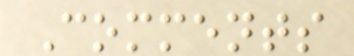Comments
